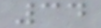34
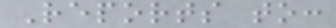Reports to:
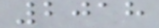2018
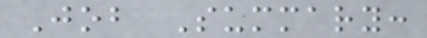Job Summary:
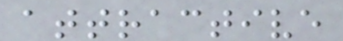attractive
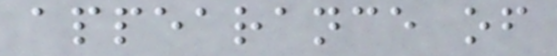appearance of
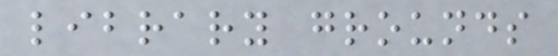library grounds
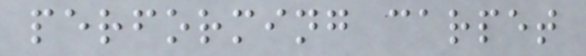performing carpet
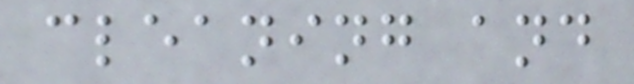cleaning and
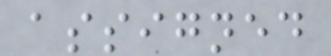assigned
